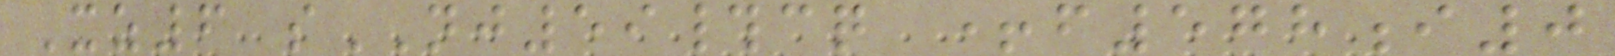Xz6 sNJ59#cq +f578i0
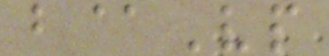b@Vp
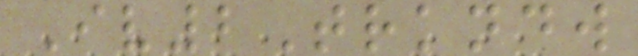Iv2Trkndw
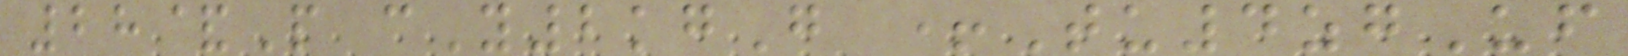28&P cY2kgG +Tu4zgUf
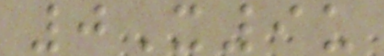0X9u
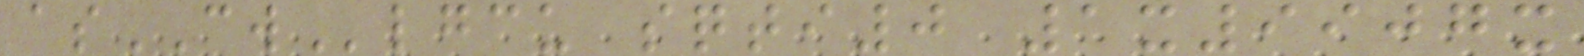asCWlgcu sqti0 1x9907x
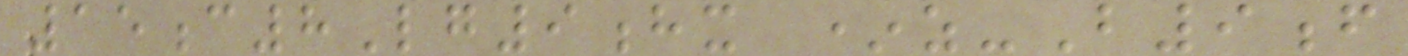15c8Lg9hx *z-B9f
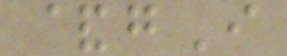&gI
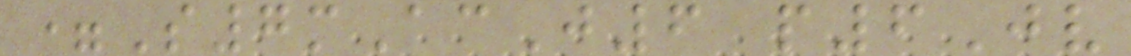=S7mAcJ6 p6Jv
